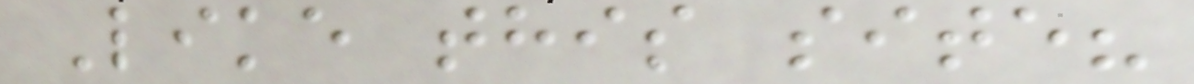Like this site?
